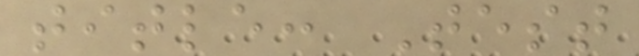title: Test
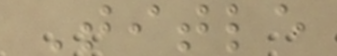Title
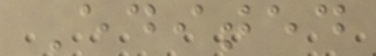Edited
